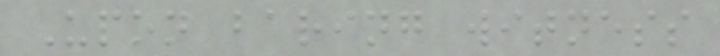Upon baring witness
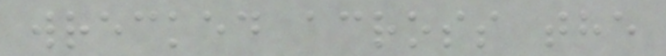wrecked across the
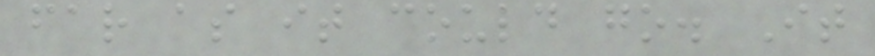far as it could go. It
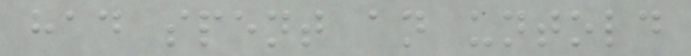had spent an untold
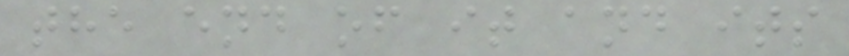the end of it and its
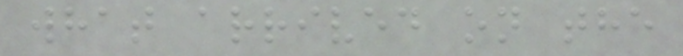what arrived on the
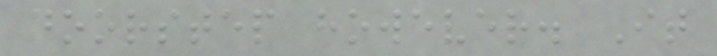doorstep however. It
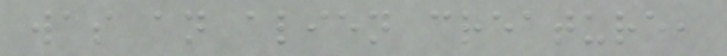was an alien creature,
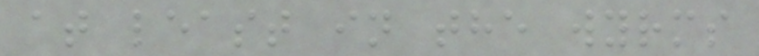at least in the wyrms
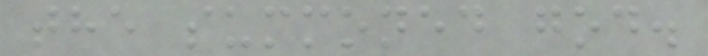the summoned god.
